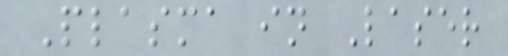Plasma in Laser
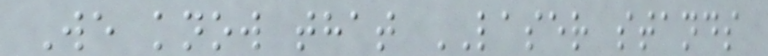We know that LASER stands
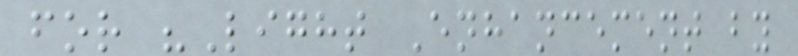for "Light Enhancement by
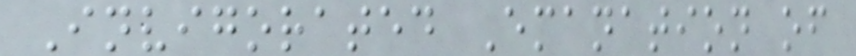Invigorated Emanation of
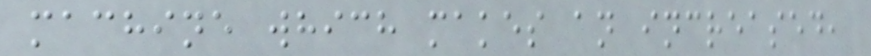machine which makes an increased,
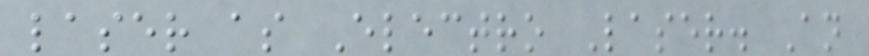laser as Electro Laser. An
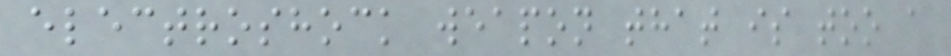electroshock weapon that is too a
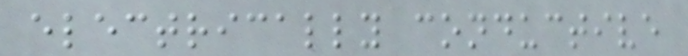electrically conductive
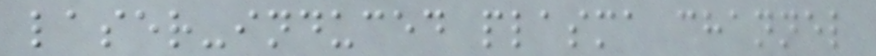laser-induced plasma channel
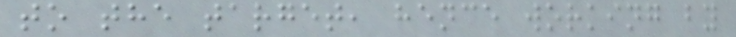to the target, hence working by
